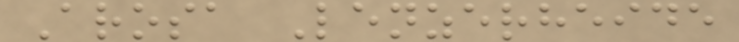Arosa Lenzerheide
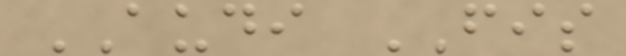AUDI FIS
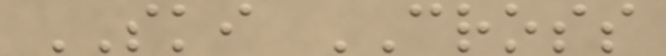SKI CROSS
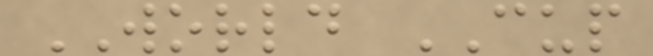WORLD CUP
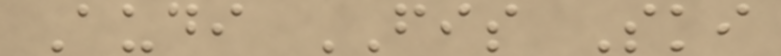Audi FIS Ski
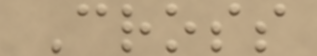Cross
